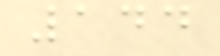144
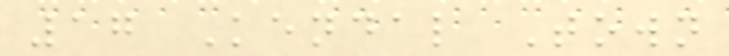17 Kendal Town
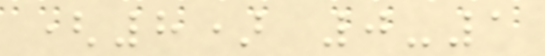(8) 0-1
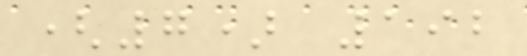(7) 192
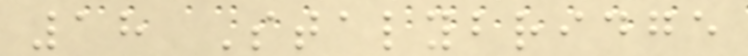18 Stalybridge
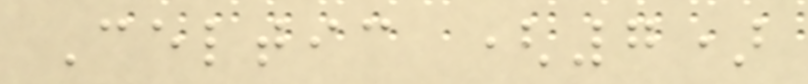Celtic (7)
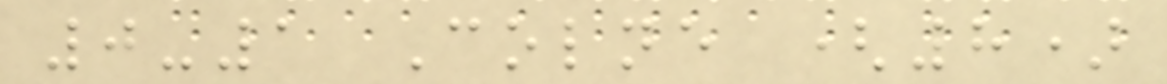0-1 Colne (8)
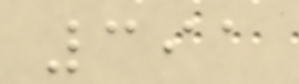391
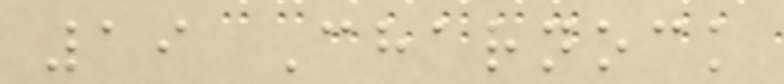19 Charnock
